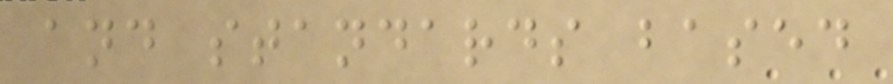and standards based
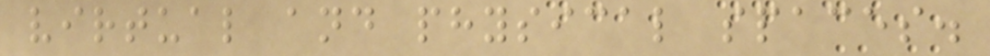virtual and physical spaces.
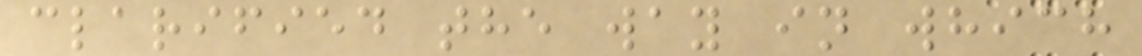clarified the way in which
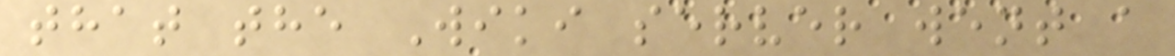that the Wiki server went a
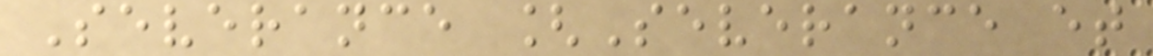Severance [Severance et
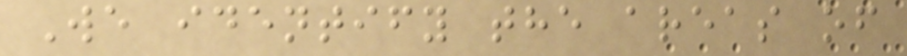We identify the areas of
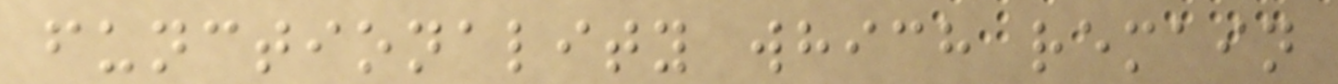functionality which remain
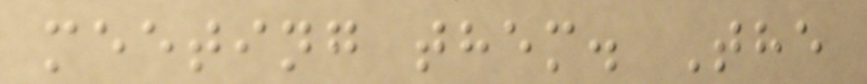meeting them. The
